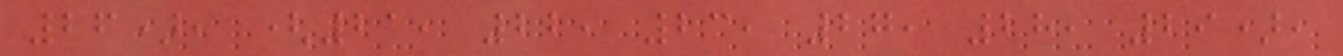26), (21, 22, 23, 27, 28, 29),
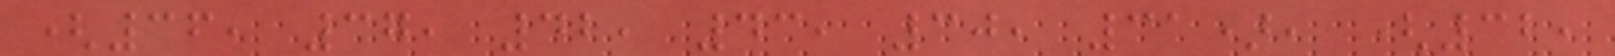(36, 37, 42, 43, 30, 31), (32,
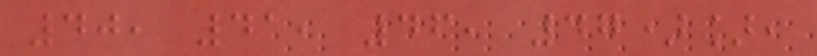40, 41, 46, 47)],
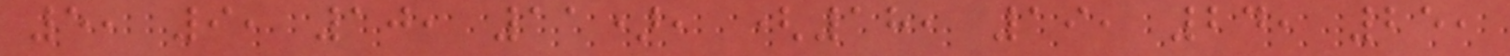5, 9, 10, 11), (18, 19, 24, 25,
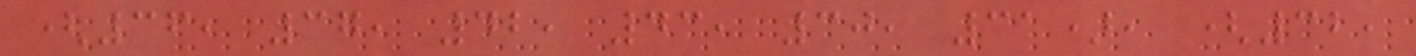(36, 37, 42, 43, 30, 31), (32,
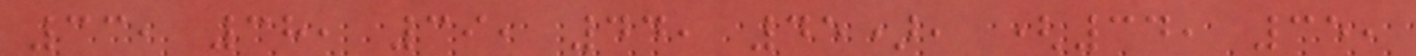33, 38, 39, 44, 45), (34, 35,
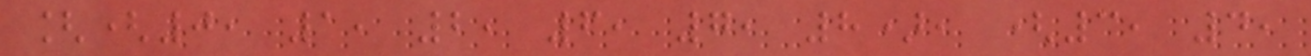[(0, 1, 2, 6, 7, 8), (3, 4,
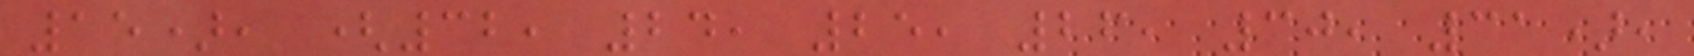15), (32, 24, 25, 26, 30, 31),
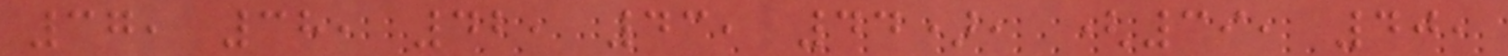37, 38, 42, 43, 44), (39, 40,
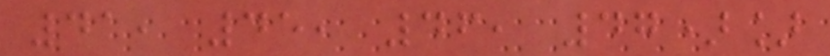41, 45, 46, 47)]
